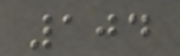104
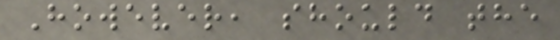However, should the
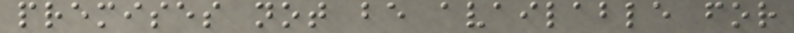premises not be available for
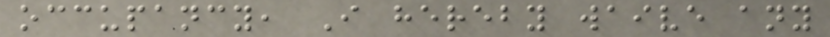occupancy, I hereby waive any
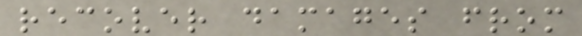recover damages from
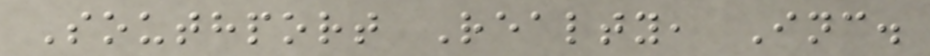Southport Realty, Inc.
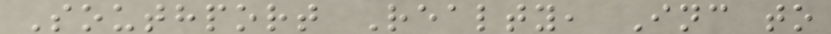Southport Realty, Inc to
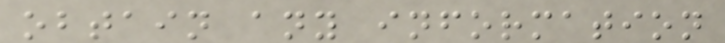obtain any information
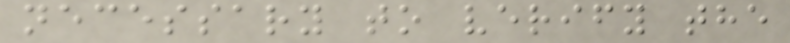necessary to verify the
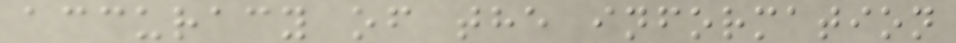accuracy of the information
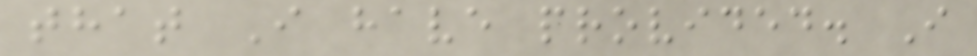that I have provided. I
